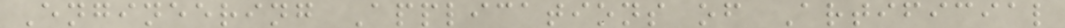Engineering Applications of Artificial
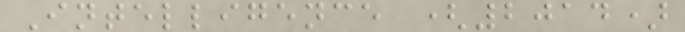Intelligence (2014)
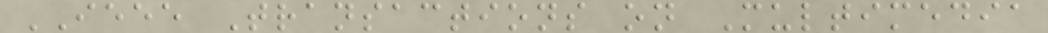IEEE Transactions on Multimedia
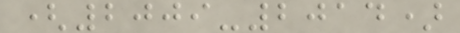(2009-2014)
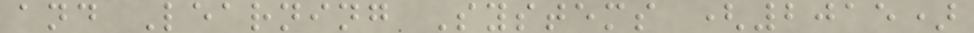and Learning Systems (2015)
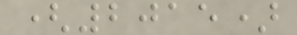(2015)
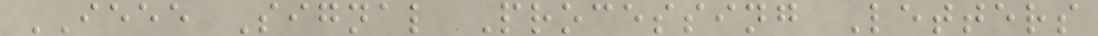IEEE Signal Processing Letters
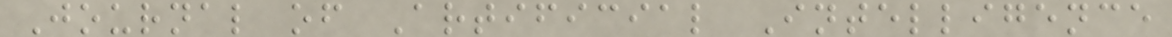Journal of Artificial Intelligence
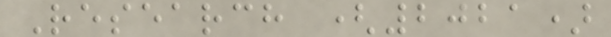Research (2021)
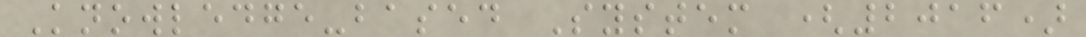Knowledge-based System (2016)
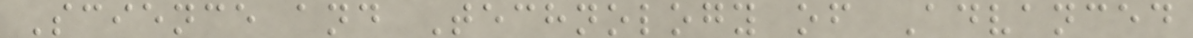Science and Technology of Advanced
